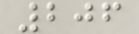206
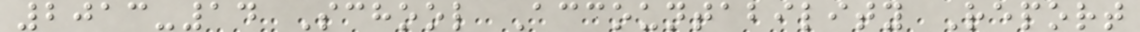2013-14 School Accountability Report
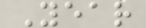Year
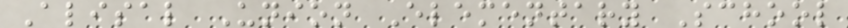Alisal Union Elementary School
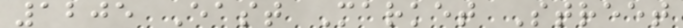1205 East Market Street
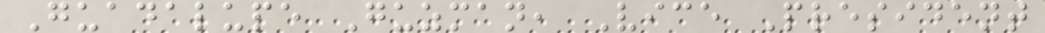Guadalupe Guzman, Vice President
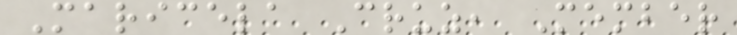Maricela Cruz, Member
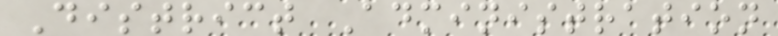District Administration
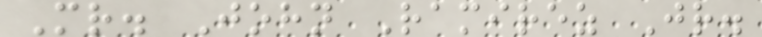Mr. John Ramirez Jr.
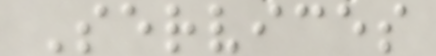Services
